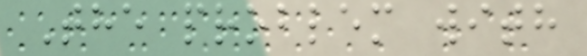The problem with
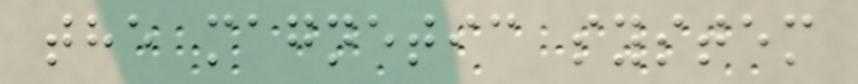the magnetic system
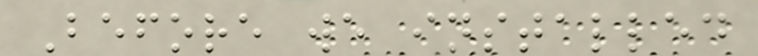Before we installed
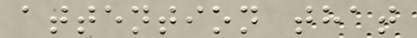attention that
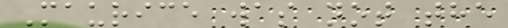Maurice was not the
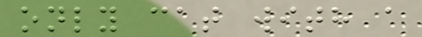only cat with a
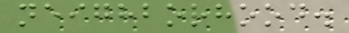neighborhood.
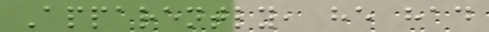Apparently, he had
